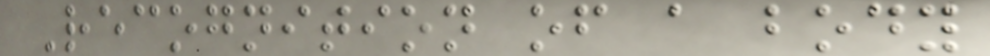Recognition of a body
